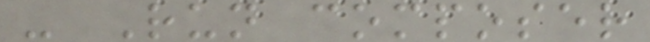- Run composer
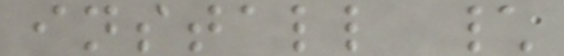install \
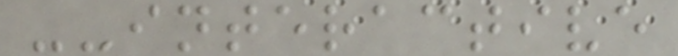--interactive
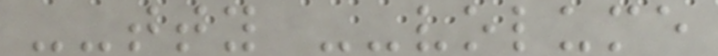--tty --volume
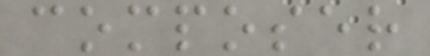composer
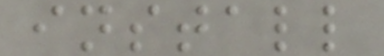install
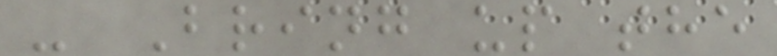- Bring up the
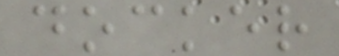docker
